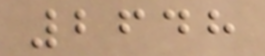2648
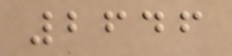2646
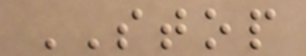STOP
